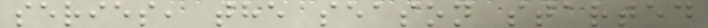series, the season started
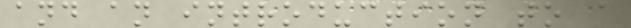and an introduction to a
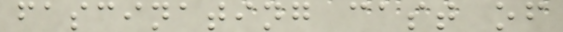fascinating cast of
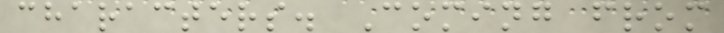characters. Coming from
